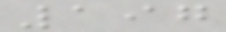197
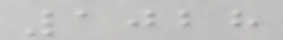1028
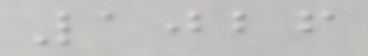1026
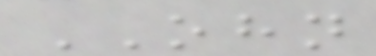OHN
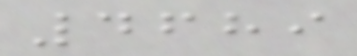4689
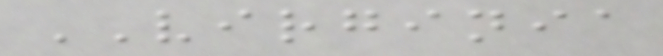VIRGINIA
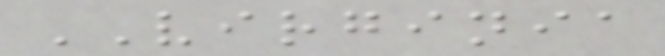VIRGINIA
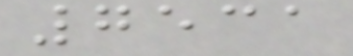7531
